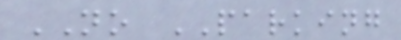NO PARKING
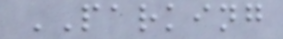PARKING
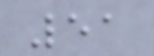51
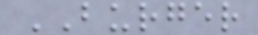BURGER
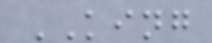KING
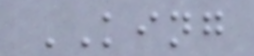KING
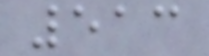513
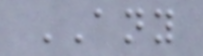ANY
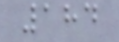184
